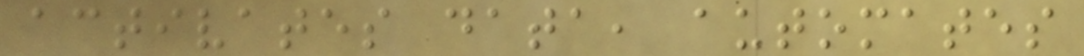activates data, automates
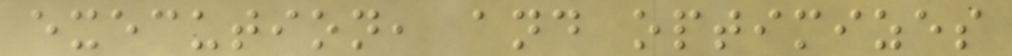execution, and optimizes
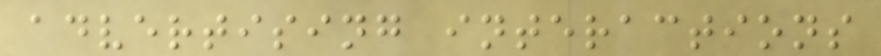advertising interactions
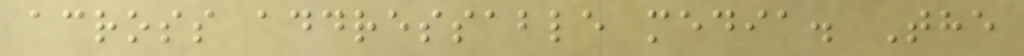across addressable media. The
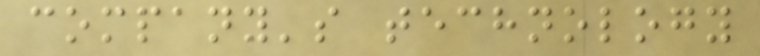company's technology
